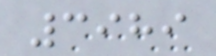3989
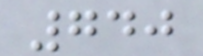740
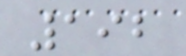192
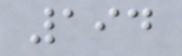194
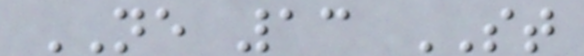NE 13 ST
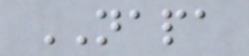NAPA
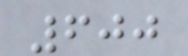600
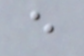e
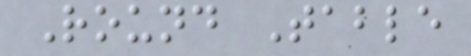Round Table
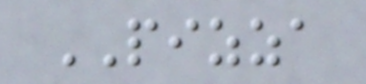PIZZA
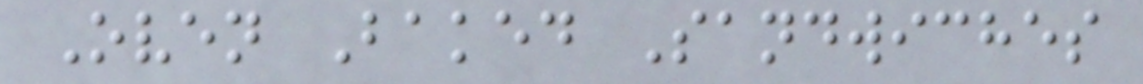Oven Baked Sandwiches
